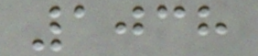1038
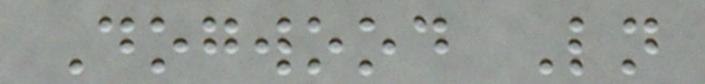Dogwood Ln
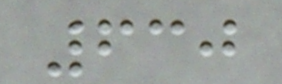630
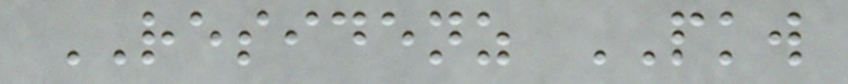RESIDENZ PKW
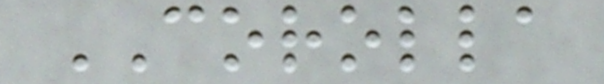COROLLA
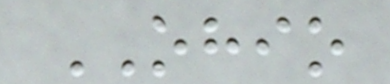OHIO
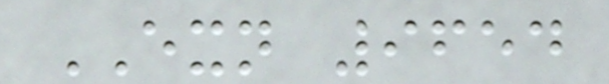EXN 9654
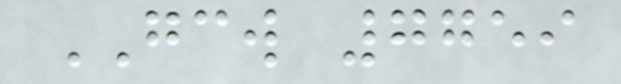GCW 7759
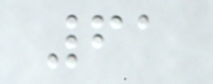61
